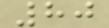80
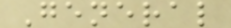General
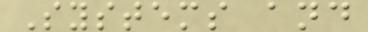Systems and
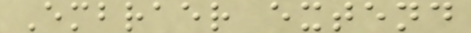Embraer extend
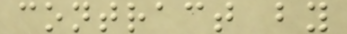contract by
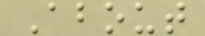About
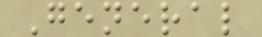General
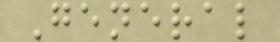General
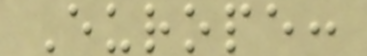Europe:
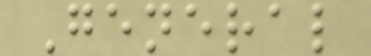General
